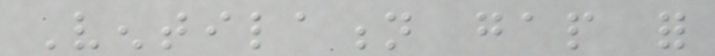Ventilation gap for
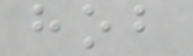hob
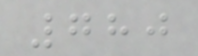780
